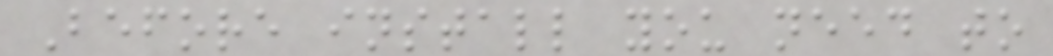Before install you need to
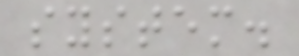system.
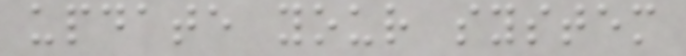update your system
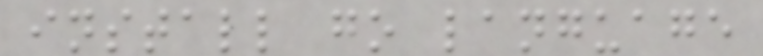install go language
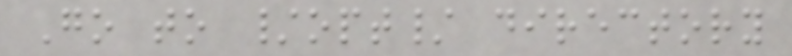Go to /opt/ directory
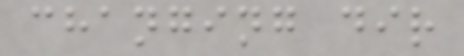changing dir
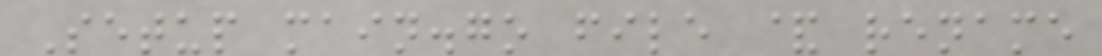Setup main.go file & rename
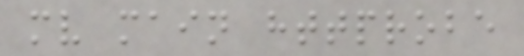mv main httprobe
